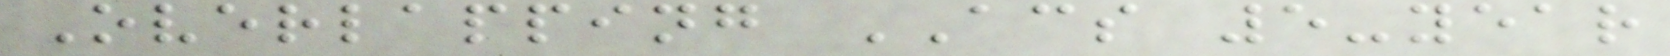Overlapping ACS 5-year
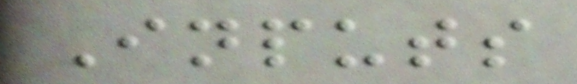Inputs
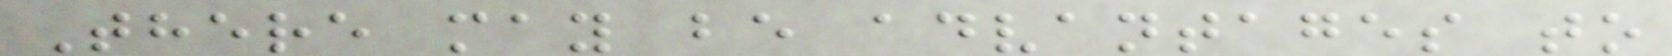There may be advantages to
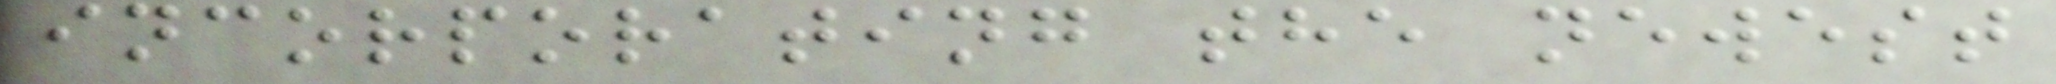incorporating the newest
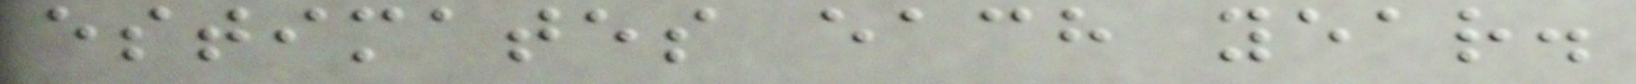estimates each year.
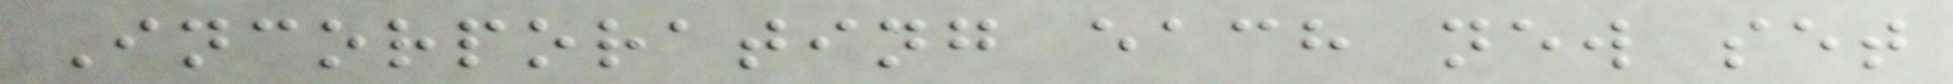Incorporating each new set
